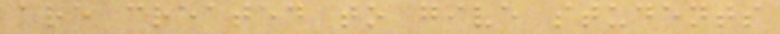are created to give students
